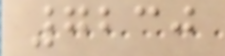7230
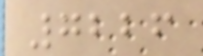7226
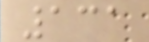131
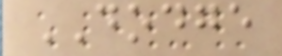DODGE
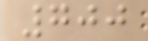700
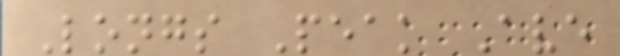Longs Peak Ave
